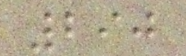290
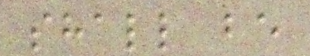shall be
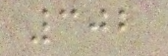302
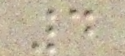4
